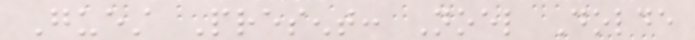Guest Present: Noel Dolde
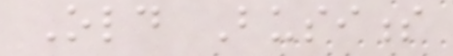Old Business
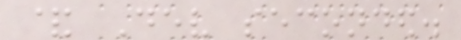& Dev seconded.
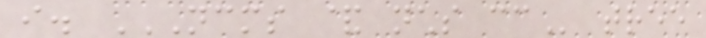i. NCMS & NCHS CC tree
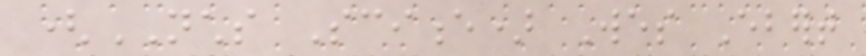(NCHS Science) Wes Ebert
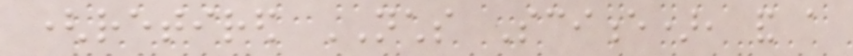(retired NCHS Science), and a
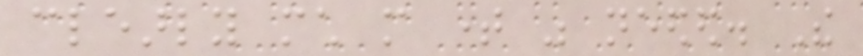clearly much more time was needed. The
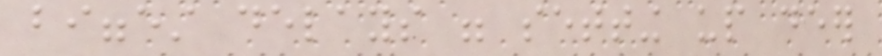biggest delays were setting up deer
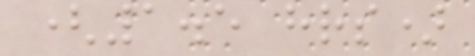(1.5 hrs)
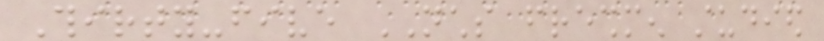Thirty-five NCHS freshmen studied
